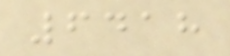6418
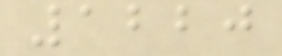1220
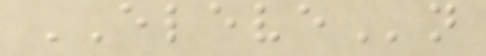ELEVEn
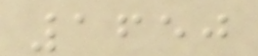1650
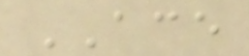ACE
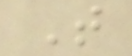T
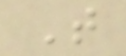T
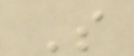S
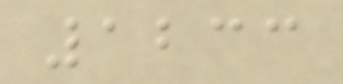1233
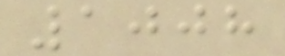1008
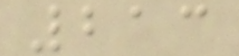213
